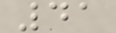41
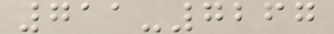711-7267
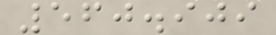560.909
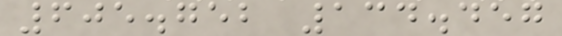605.752 134.457
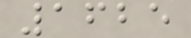1625
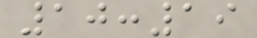10:19
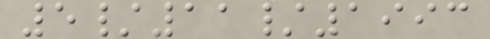5/11/1993
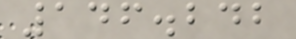146.242
